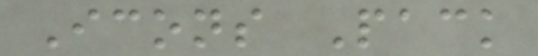Icons Pack
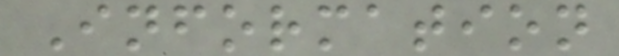Information
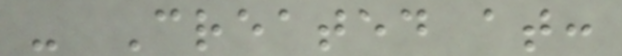- Created at:
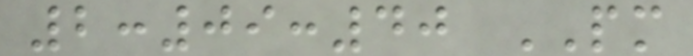2:09:40 PM
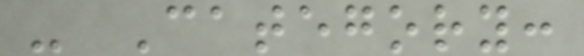- Category:
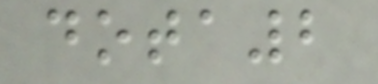dota2
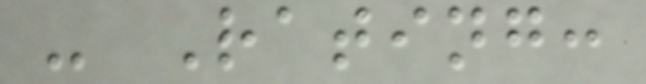- Rating:
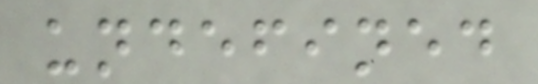undefined
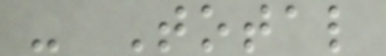- Total
